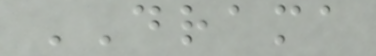DRAMA
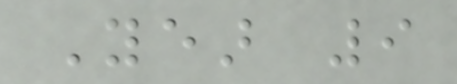Year 9
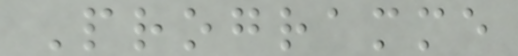Programme
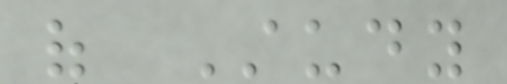of Study
